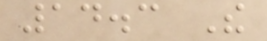14.3 The
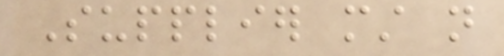Supplier must not
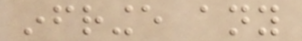infringe any
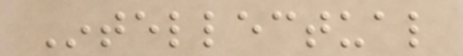Intellectual
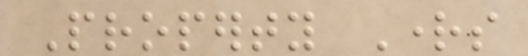Property Rights
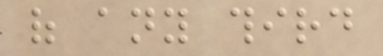of any third
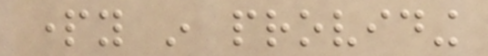party in providing
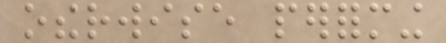otherwise performing
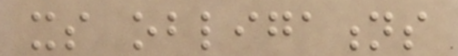its obligations
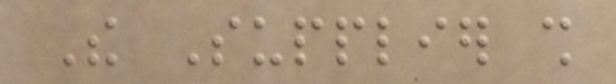The Supplier shall
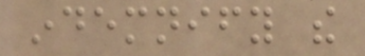indemnify the
